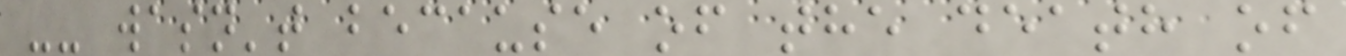-- wasn't because of the death of
